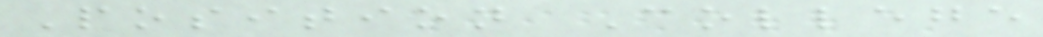Position College
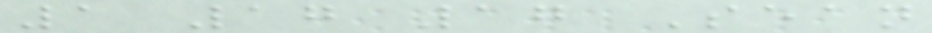1 17 17 Sean
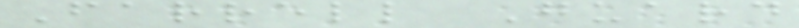Farrell Guard
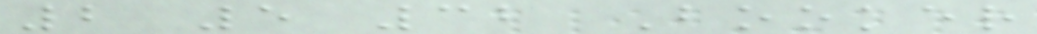2 5 32 Booker
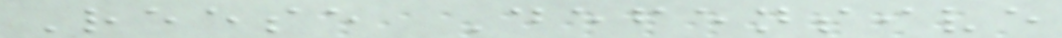Reese Defensive
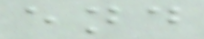end
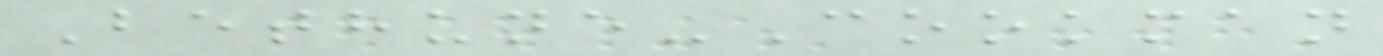Bethune-Cookman
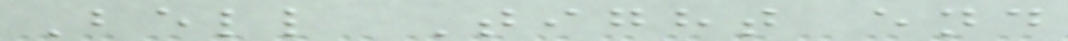Bell Tight end
